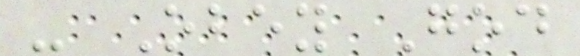- Obey God
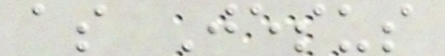as Jesus
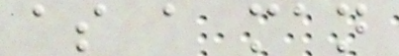as a man
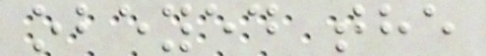obeyed the
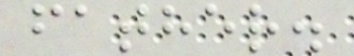father.
